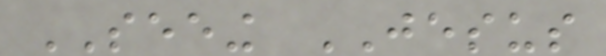SEEING JESUS
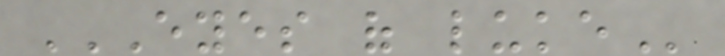EYES OF LUKE
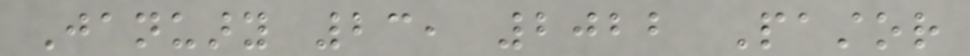January 23, 2022 Pastor
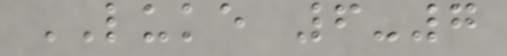LUKE 6-7
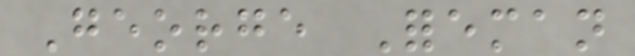George Foreman
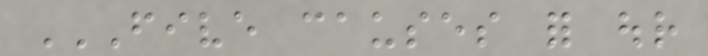FIVE CAUSES FOR OUR
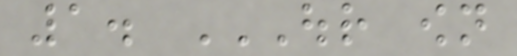1. OUR OWN
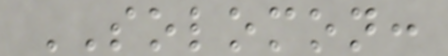SOLOMON:
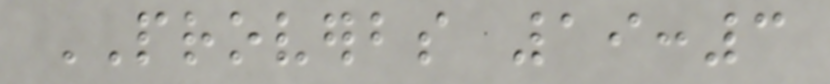PROVERBS 19:3
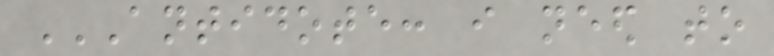ANTIDOTE: I NEED TO
